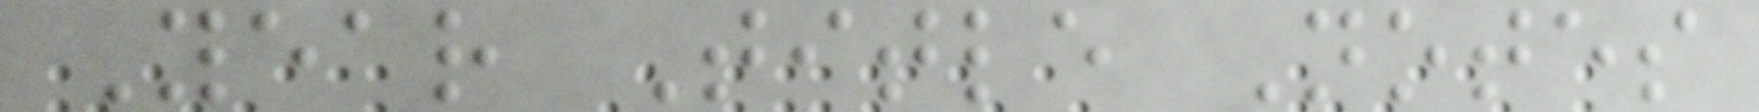Year Title Notes
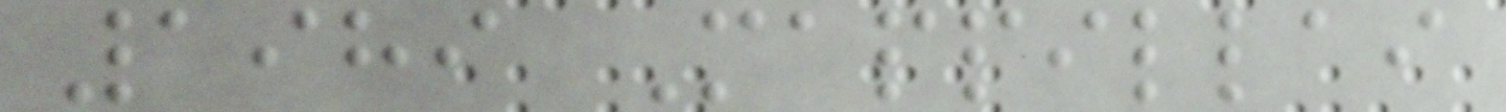1989 Mappillai
